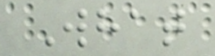What
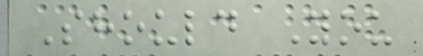Should You
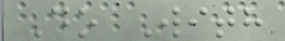Do With
